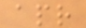apr
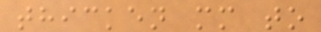thicken mm to
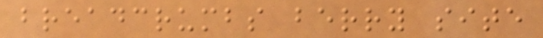breadcrumbs berry site
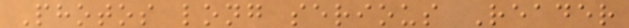Photos long serious Reader
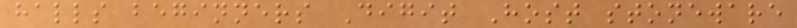halls beginners Digit Host stoneware
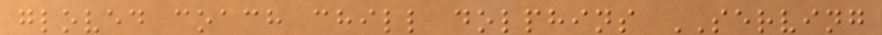gloved coach chill dolphins SERVING
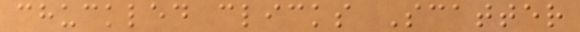chuckled clicks Scatter
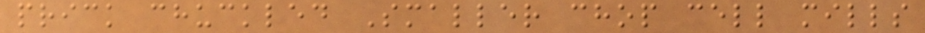prick chuckled Smaller chop cell mills
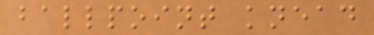ballpoint knead
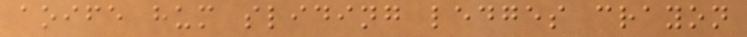aoife hum sliding ledges crayon
